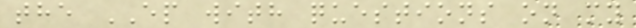the EP with questions on my
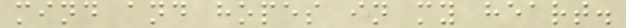mind and hopes in my heart.
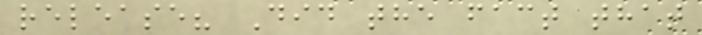release? Did the fact that
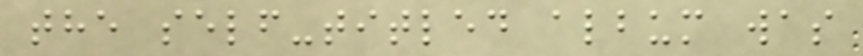the self-titled album was
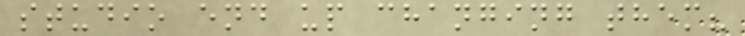studio end up changing them?
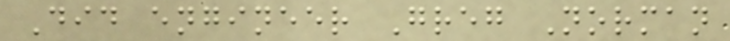Did engineer Greg Norman
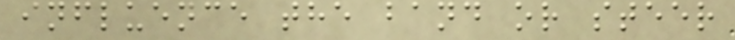influence the band or steer
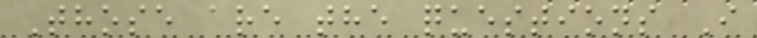Those are the questions I
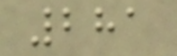281
